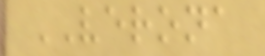VERONA
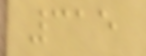315
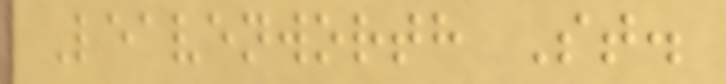Leavenworth St.
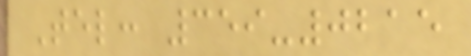Tel: 359-0215
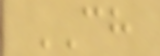CH
